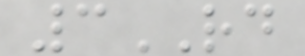3RD
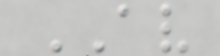AV
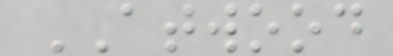ATWOOD
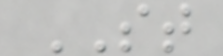ST
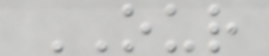OUR
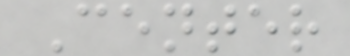Center
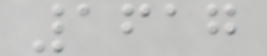1617
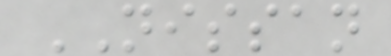NISSAN
